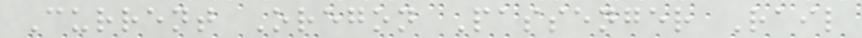Current Oregon Passenger Rail
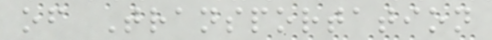of Transportation
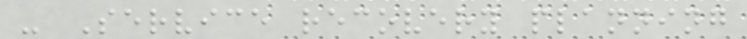- Service recovery planning
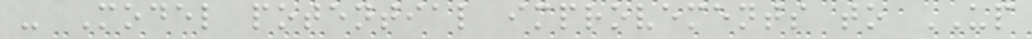- Model potential improvements to UP
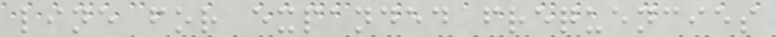line for expanded frequencies
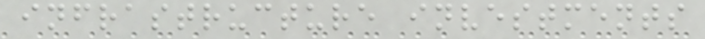infrastructure investments
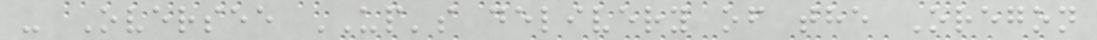- Oversee UP's delivery of the Oregon
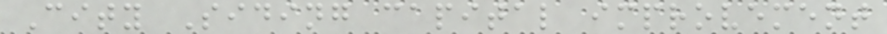City Siding capital improvement
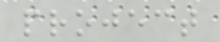project
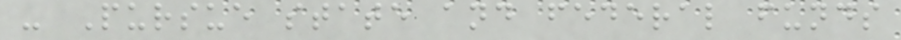- Pursue state and federal funds
